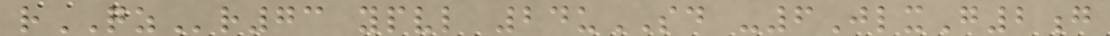rQZr73 ypvl 24uSD -6JlxG2g
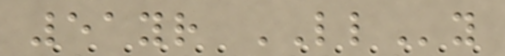51yr LLy
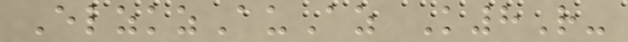ElzkzAuAz K8R-
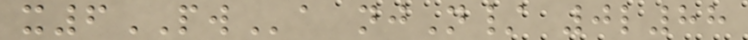x6PWa njN/ 0l88
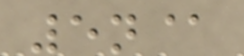5n@
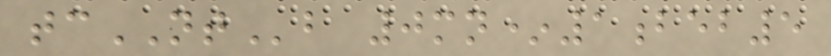tcNTb 0mn*1beb5
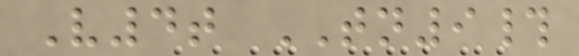V4t TN9#
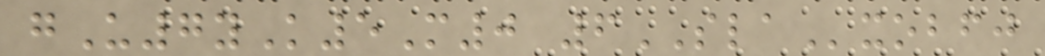gU7yK5M0 6SLAxobfj
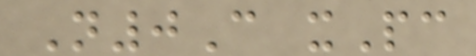N0C xPc
